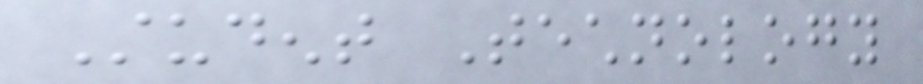Student Technology
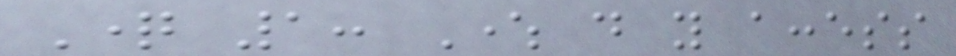Question 1: Where do you access
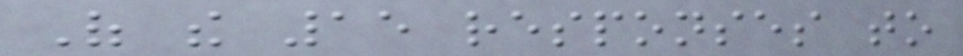Of the 15 responses to
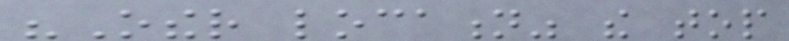"Other location" the top
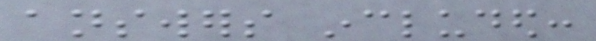answers included:
